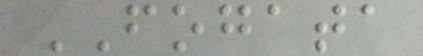FOGATA
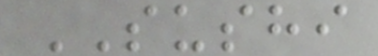SUSHI
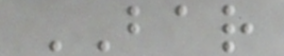BAR
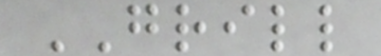GRILL
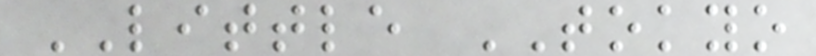LITTLE TOKYO
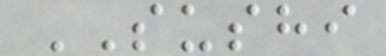SUSHI
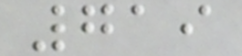719
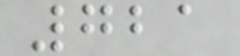721
